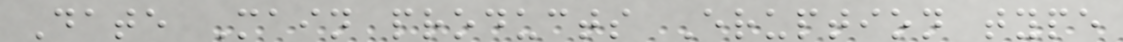Date Main products Eruption type
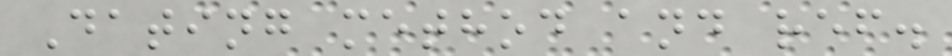Dating method and ref.
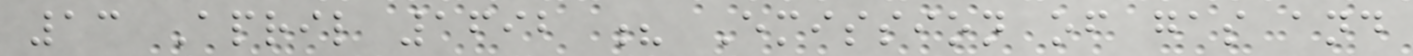13 April 1692 ? Emission of gas and
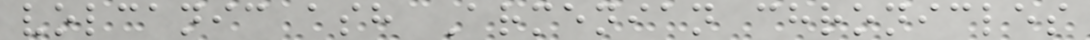volcanic ash Armenian chronicles
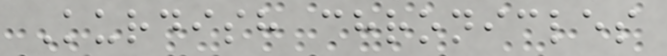Kurdish chronicles
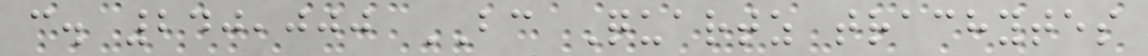c. 240,000 BC Quartz trachytes
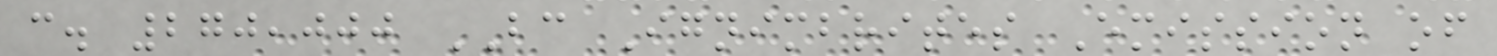c. 270,000 BC Ignimbrites Emission of
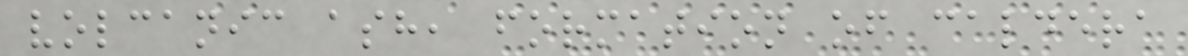volcanic ash, formation of caldera
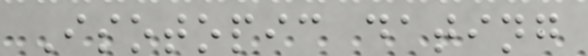Isotopic dating
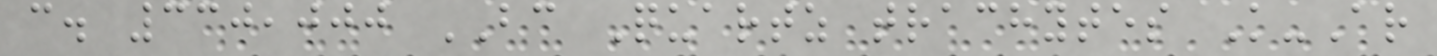c. 330,000 BC Quartz trachytes K-Ar
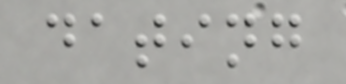dating
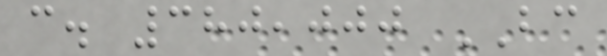c. 380,000 BC
